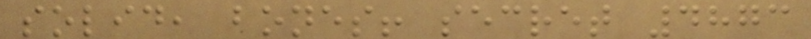solid, bones! secret 4873
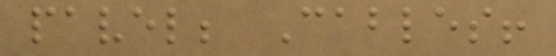pavel; Cables!
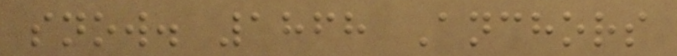snow. 1868 Anchors
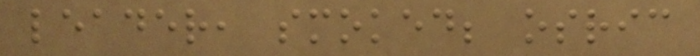leader, smoked; osric
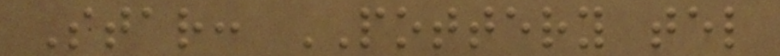Star: POTTERY tel
